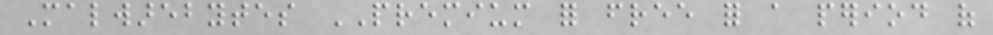Malwarebytes PREMIUM for free for a period of
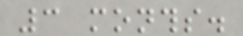3 months.
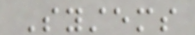Systems
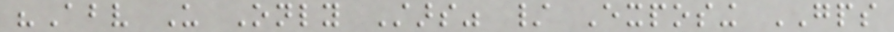"Above Us Only Stars" / Exposing GPS
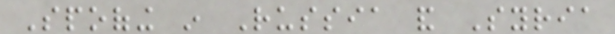Spoofing in Russia and Syria
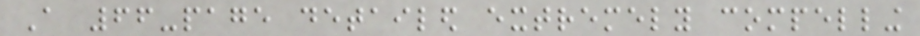A 66-page detailed extremely compelling
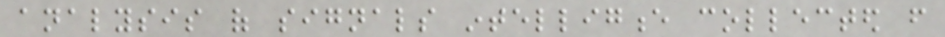analysis of signals intelligence collected from
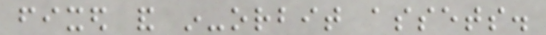fixed and in-orbit assets.
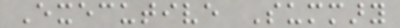Executive Summary
